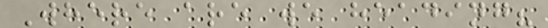Where are we heading?
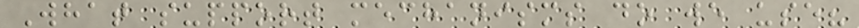What support mechanisms do we use?
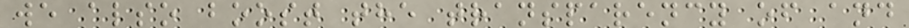we also boost the transparency of and
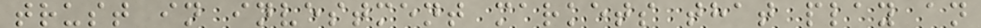trust in investment markets that play an
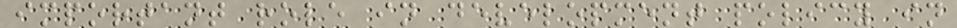important role in development policy in
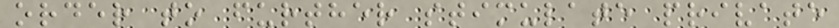order to further stimulate private
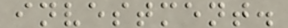investment.
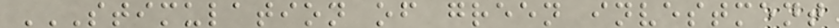STIMULATION OF GREEN INVESTMENT
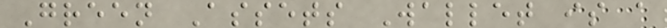Green Assets Wallet is a
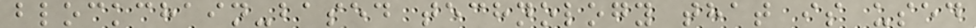blockchain-based technology that is used
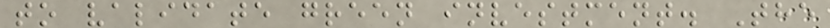to validate green investment. The
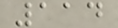114
